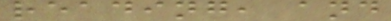reading, and
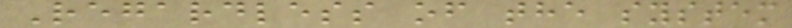Regardless of the system
